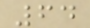64
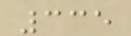335
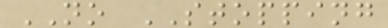NO STOPPING
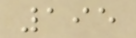195
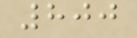800
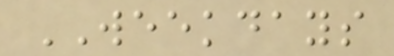WEEKDAYS
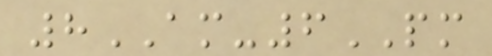8AM-6PM
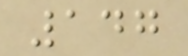147
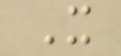X
